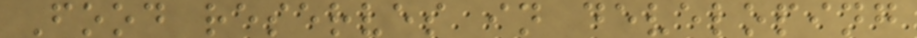Food reserves in developing
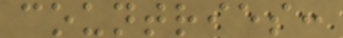countries:
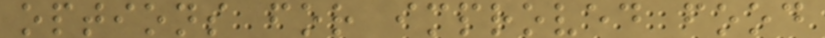options for improved food
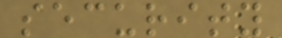security
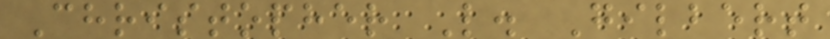Christopher L. Gilbert
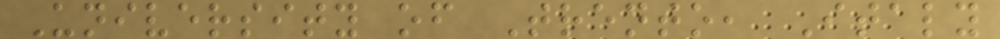University of Trento, Italy
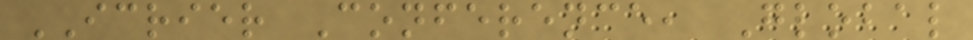ICRIER Conference, Global
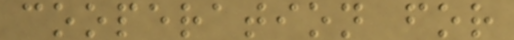cooperation for
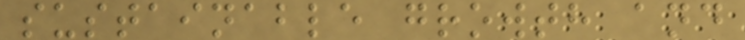sustainable growth and
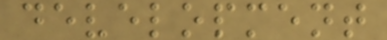development
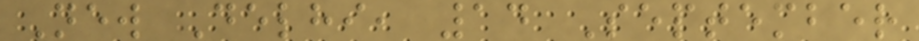New Delhi, 14 September
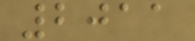2011
